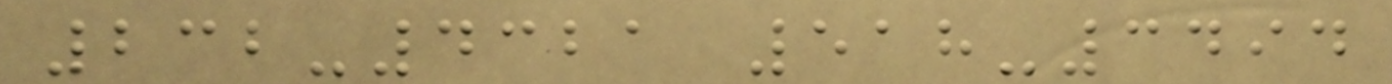232-4321 518-3494
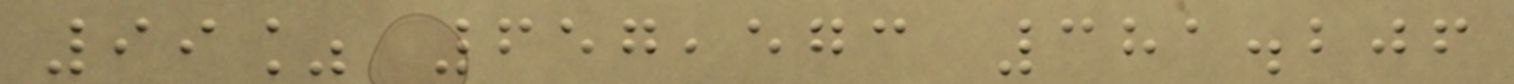99% 657,573 381.206
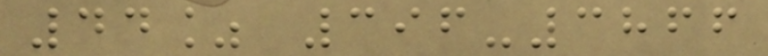44% 396-3866
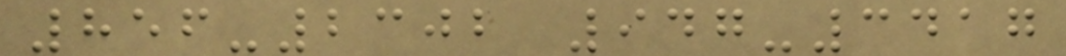856-2302 947-3417
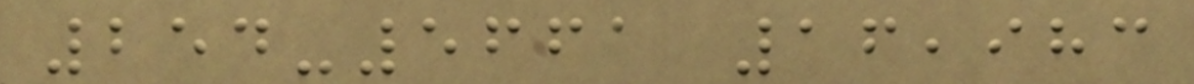254-5661 16,983
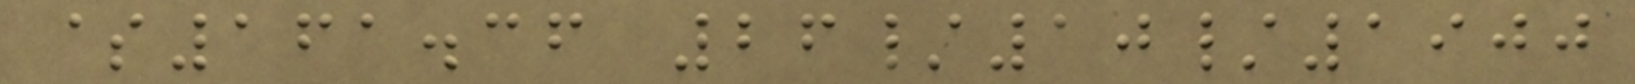$161.36 26/10/1900
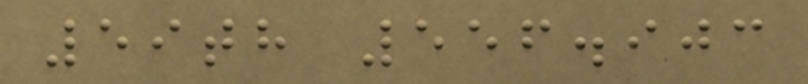59th 556.903
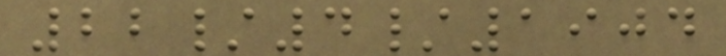22/4/1904
